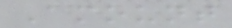Amount
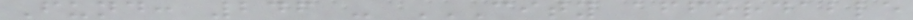Fund: 246 - CITY AFFORDABLE
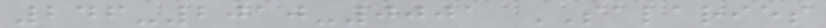246-2010-0001 SALARIES
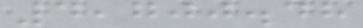4,700.48
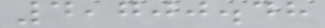4,700.48
